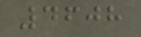4608
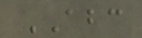ABC
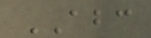ABC
